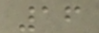16
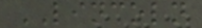LINCOLN
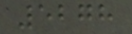5278
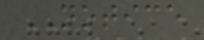NOTICE
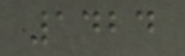1424
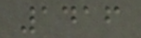1416
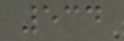534
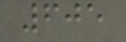605
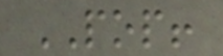POP!
